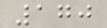170
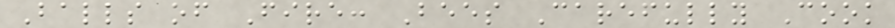Balls of Fire: Bees Carefully Cook
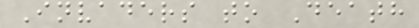Invaders to Death
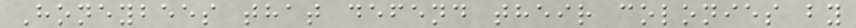Honeybees that defend their colonies by
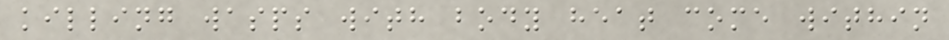killing wasps with body heat come within
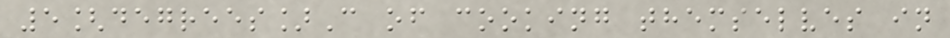5[degrees]C of cooking themselves in
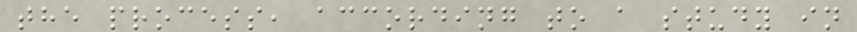the process, according to a study in
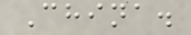China.
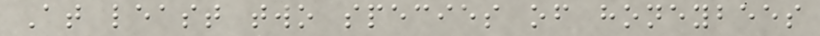At least two species of honeybees
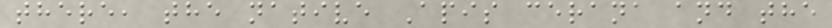there, the native Apis cerana and the
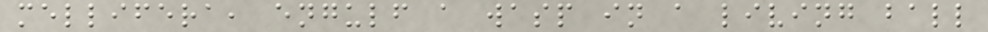mellifera, engulf a wasp in a living ball
